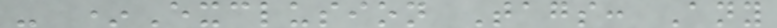- *Exclusion Tags: Any
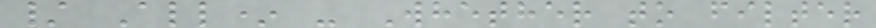/ All* - Whether to filter
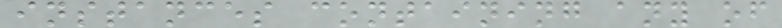instances containing any of
